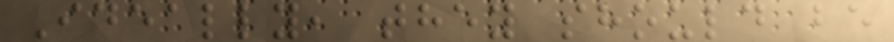Ideally, they should be
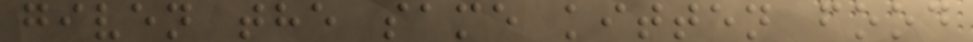given the same kitten food
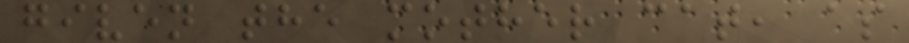given the mother cat, as
